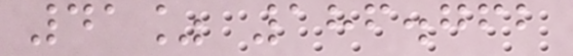41% 186.762
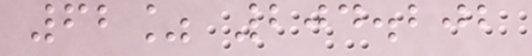62% 204.202
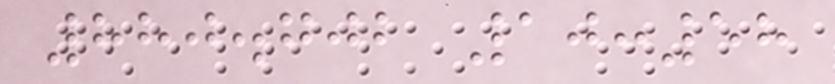880.702 10:58
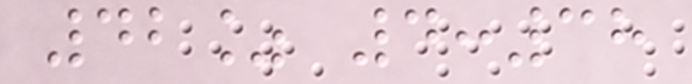42% 4:38
